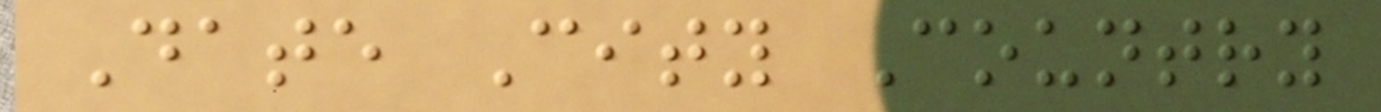Date City Country
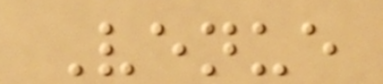Venue
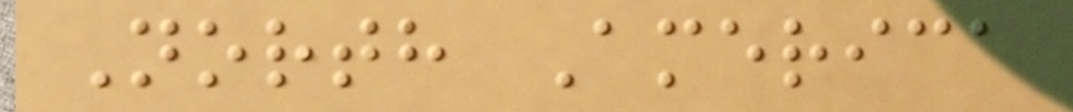North America
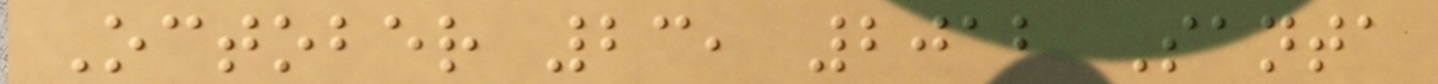October 23, 2012 Santa
